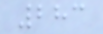283
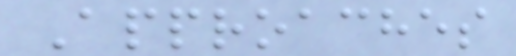Approaches
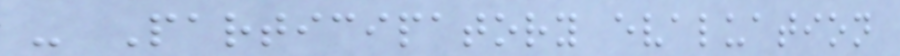- Participatory evaluation
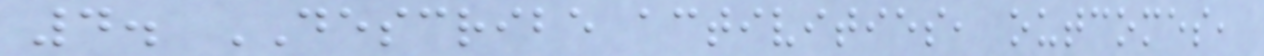4. DESCRIBE activities, outcomes,
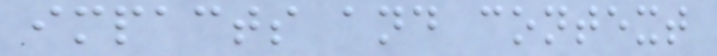impacts and context
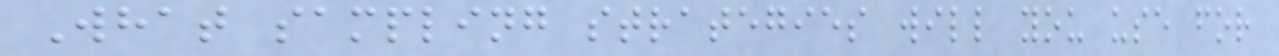What sampling strategies will you use for
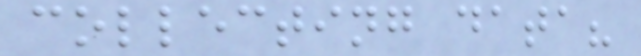collecting data?
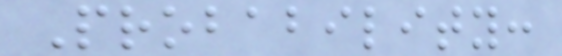Probability:
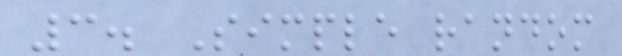3. Simple random
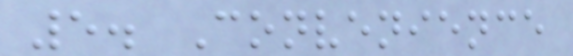5. Convenience
